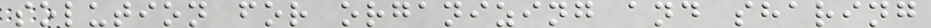solution for organizing and sharing
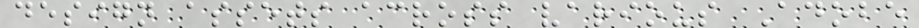design assets across various Adobe
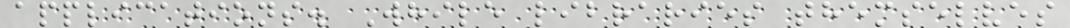applications. While libraries themselves
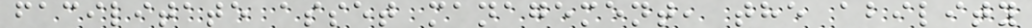facilitate asset management, the ability
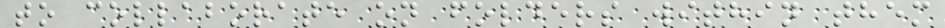to collaborate on folders within them
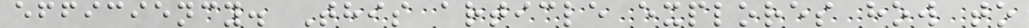efficiency. This article explores how to
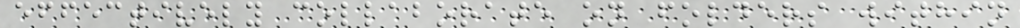effectively collaborate on folders within
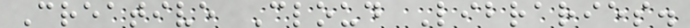Creative Cloud Libraries.
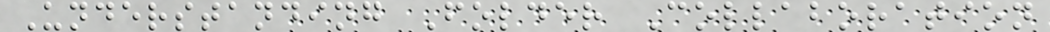Understanding Folder Collaboration
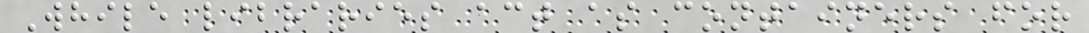While libraries act as containers for
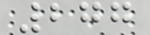277
